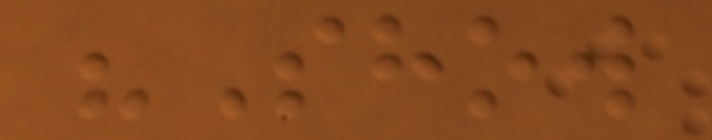"Show
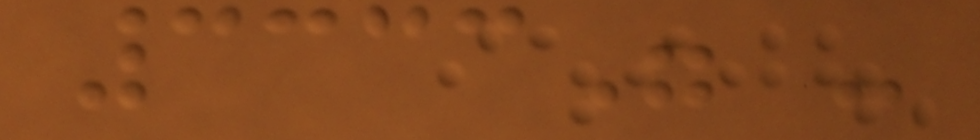3333" -
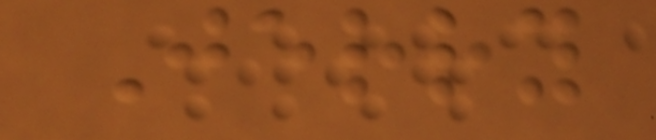Jerry
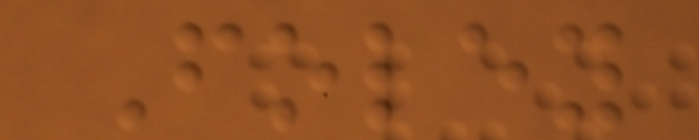Foley
